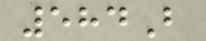584B
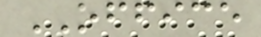OFFICE
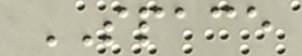SPACE
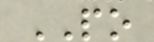PO
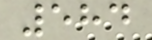584
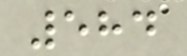584
